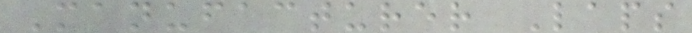Manufacturer Laps
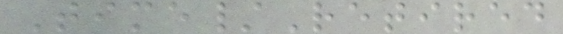Time/Retired
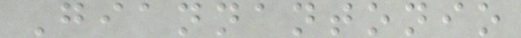Giannantonio
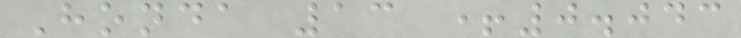Honda 13 +0.043
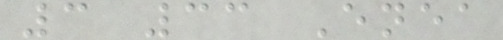3 33 Enea
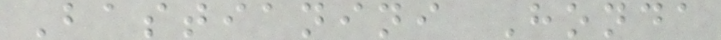Bastianini Honda
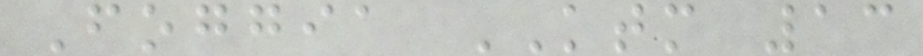Foggia KTM 13
